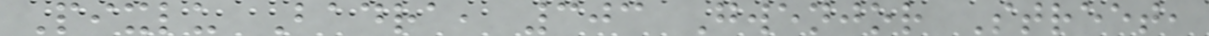Pixlu Badra, 303 Gwenjor Street,
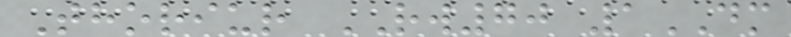Thoriur RW70 1DM
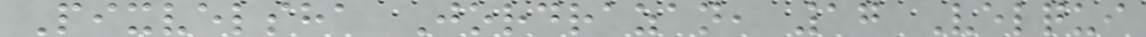Pixvelsha Jordrazan, 17 Velqui
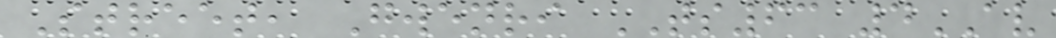Street, Gwenri TS63 4AV
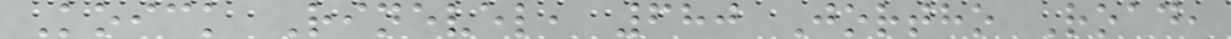Koick Rinevel, 680 Jortho Road,
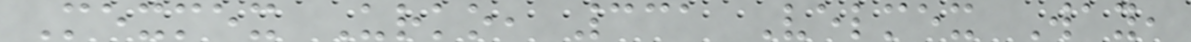Mexmex Urko, 331 Velmex Way,
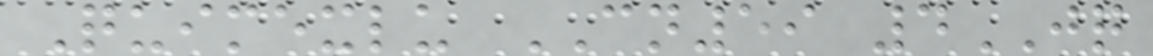Quimexlu CN59 4JQ
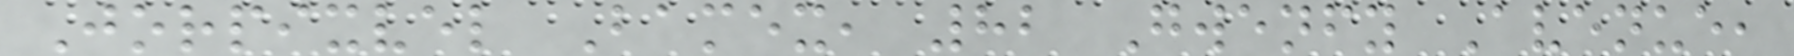Jorpixvel Bamex, 82 Gwenfy Avenue,
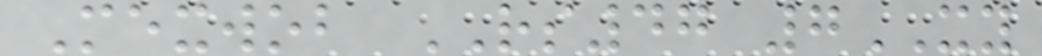Mexwob RS47 7XY
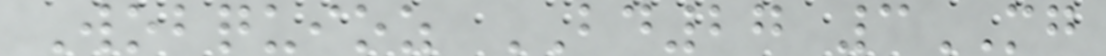Wobquioz BD27 3MG
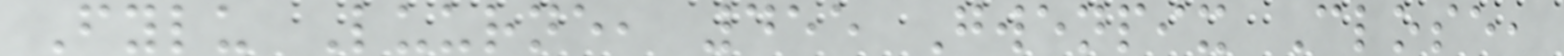Fylu Luurne, 455 Gwenpix Close,
